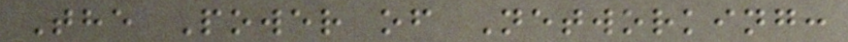The Power of Networking:
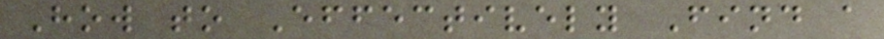How to Effectively Find a
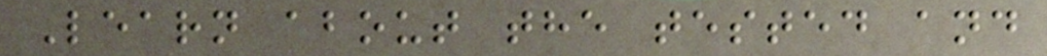Learn about the tested and
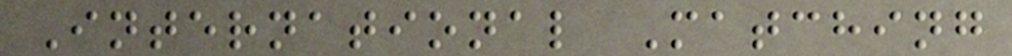International Matching
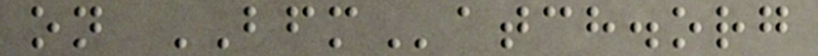on BFMatch.org
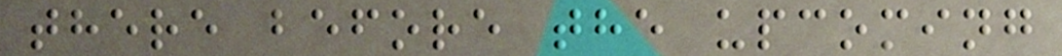there before the upcoming
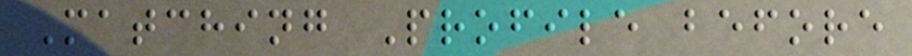Matching Profile before
